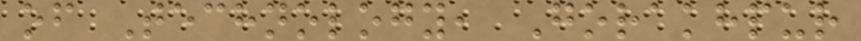of Technology, Gorakhpur
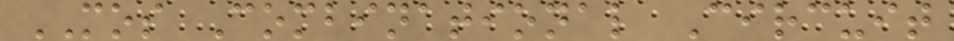MOS Combinational Circuit
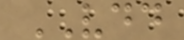VDD
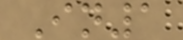In1
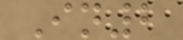In2
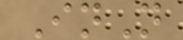InN
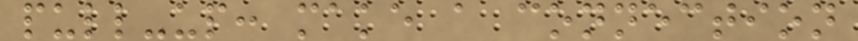pull-up: make a connection
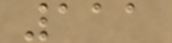111
